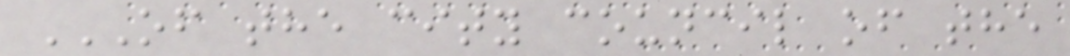OF THE CITY COUNCIL OF THE
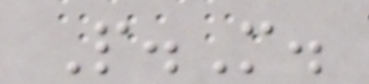P.M.
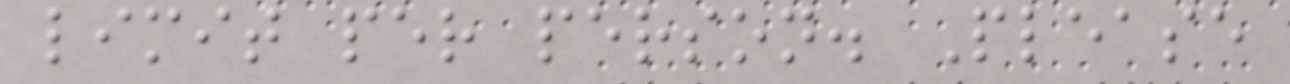limit per person. Please
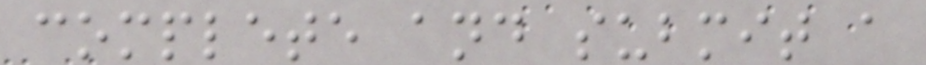complete and submit a
